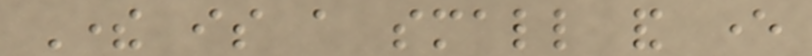There is a small and ever
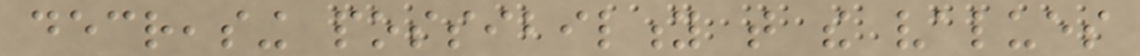decreasing possibility that the values
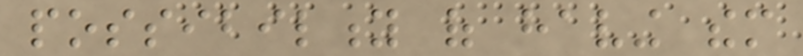possibility of having them
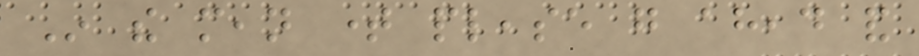In the mean time please go ahead and
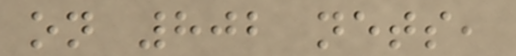on 802 nets,
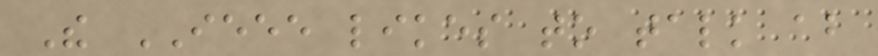The IEEE likes to talk about
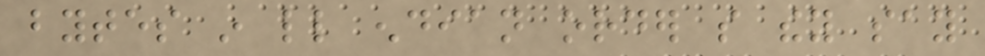bytes in little endian order so they say
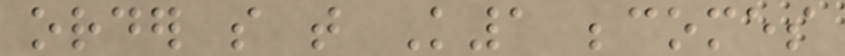order so that K1 becomes
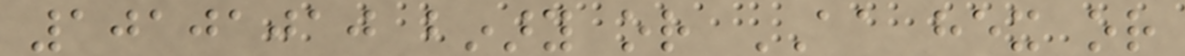10101010 binary or AA hex or
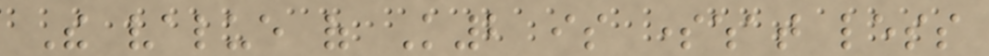The value of K2 is somewhat less
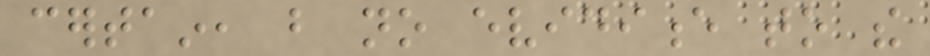certain, but no evidience to the
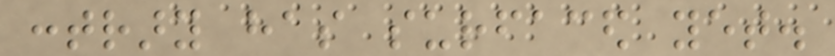contrary has surfaced yet.
